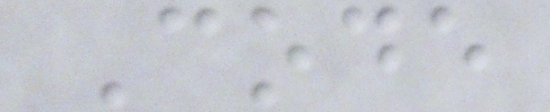Code
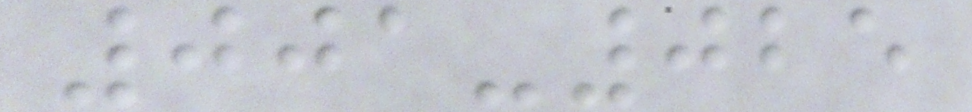001-025
